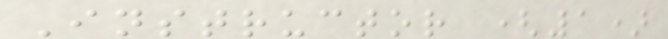Instructor (1)
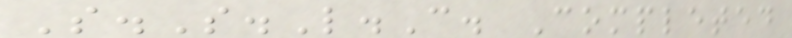S.S.L.C. Completed
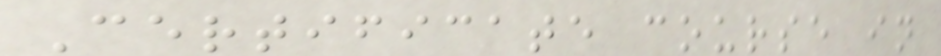Certificate course in
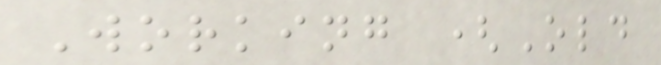Working (Old
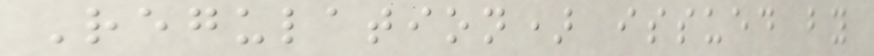Regulation) issued by
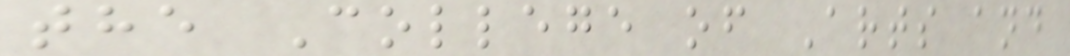the College of Arts and
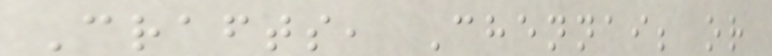Crafts, Chennai; or
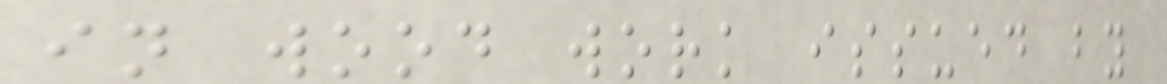in wood work issued by
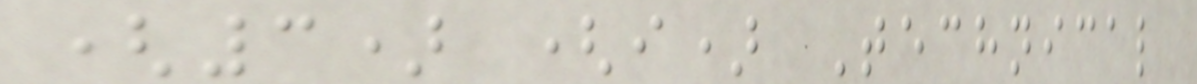(3) (i) Technical
